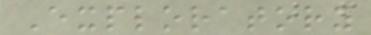Exploratory
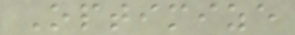Optimize
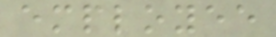employee
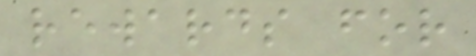rewards for
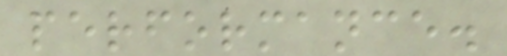performance.
